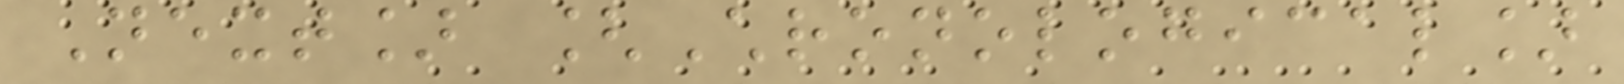Next] [Chronological]
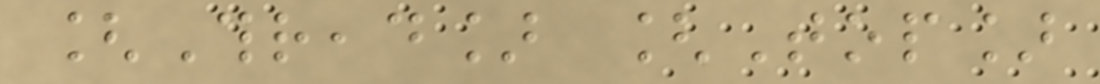[Thread] [Top]
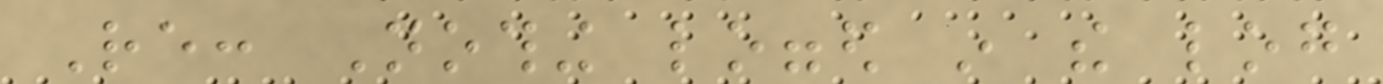Re: Nothing logged in the log
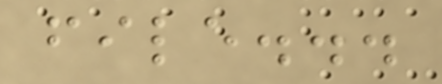file...
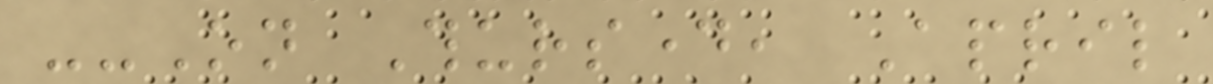--On Thursday, April
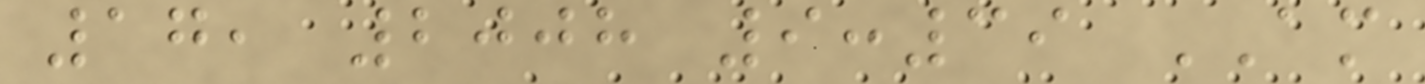17, 2008 9:39 AM
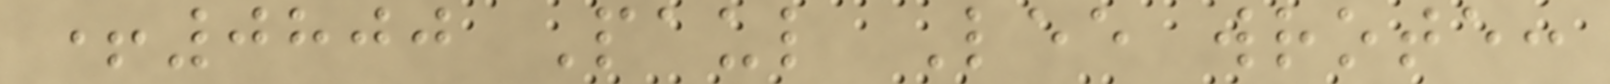+0800 Paul Lee wrote:
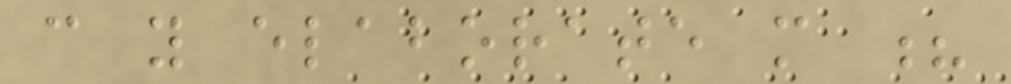can you elaborate more ?
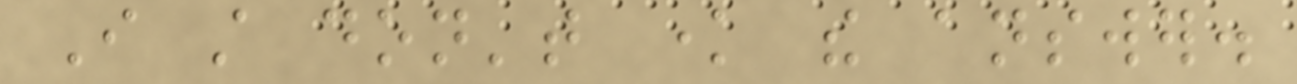I still don't know the answer.
